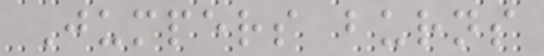Jumpers burns
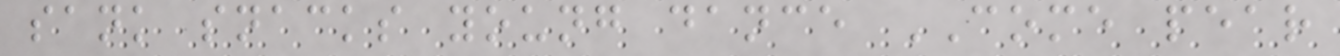sank snacks young dance COME pear
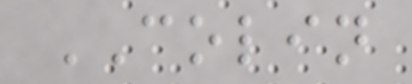COLIN
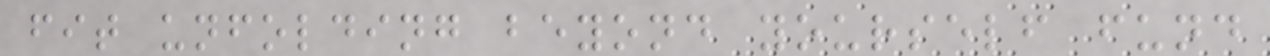fit unfolding beyond yourself fund
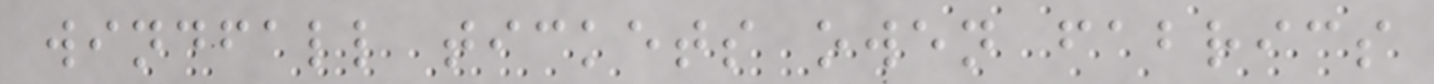windfall tickets owen fabrics
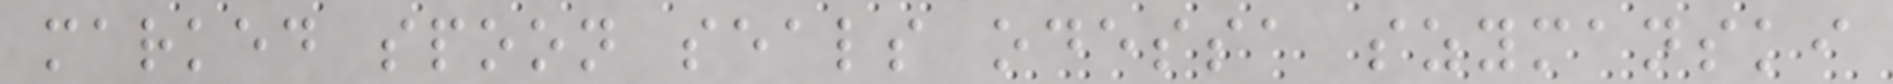marked spoon seals odessa szymanski
